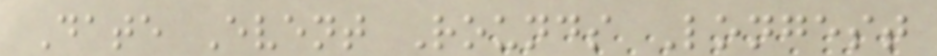Date Event Rounds Longest
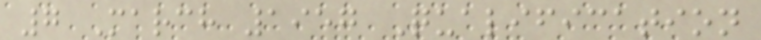7 March 1957 Qualification
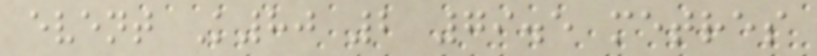event K80 2 79.5 metres
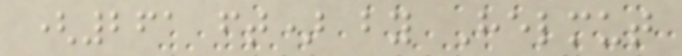(261 ft) by Helmut
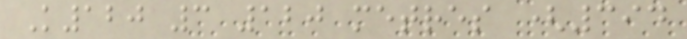K120 3 120 metres (394
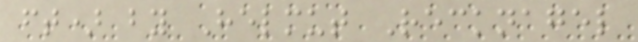ft) by Helmut Recknagel
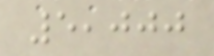5,000
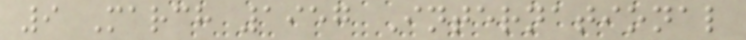9 March 1957 International
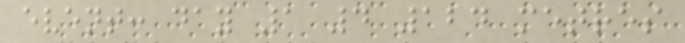event: day 1 4 124 metres
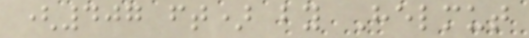(407 ft) by Helmut
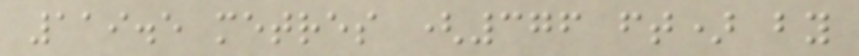119.5 metres (376 ft) by
